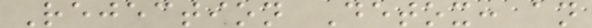Rejection Detox: an
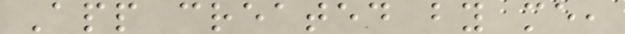App created by me,
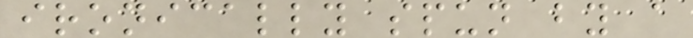ironically spun by a
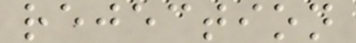rejection
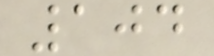104
